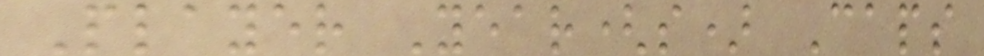Player Year(s) Caps
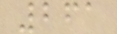261
